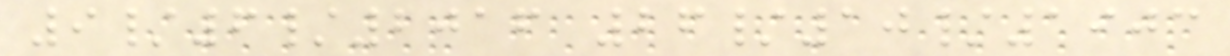9/6/2016 26/10/1903
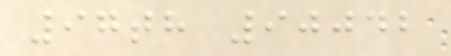97th 90042
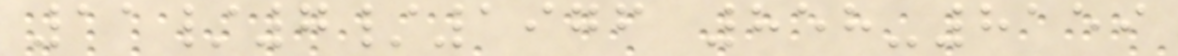11/7/1976 858-8159
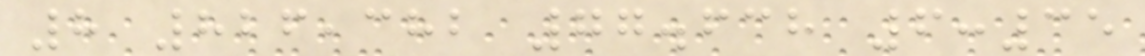8 826,382 77.638 6:35
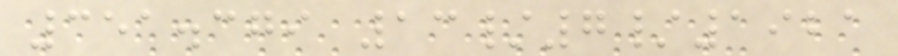351.379 13/7/1921
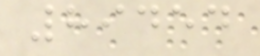89454
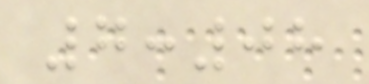7:08
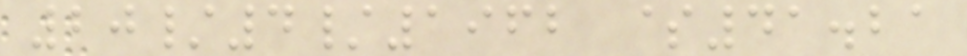20/4/1962 $41.21
